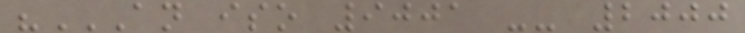"AN ISO 9001 -- 2000
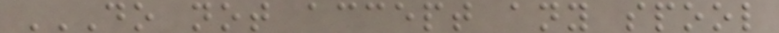DO NOT ACCEPT ANY SPOOL
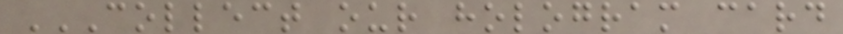COLLECT OUR HOLOGRAM CARD
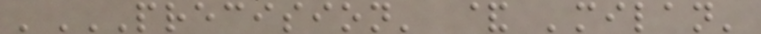'PRECISION' & 'MILAN'
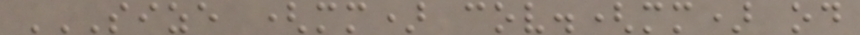SIZE (MM) COV.(MM) OD
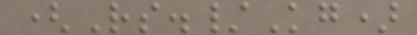(Rs./Kg)
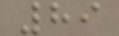89
